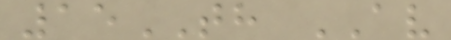15TH AV
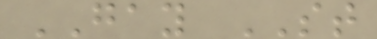GAY ST
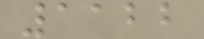1122
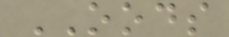OODS
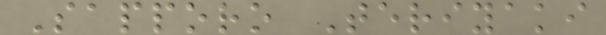Sapporo Teriyaki
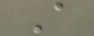A
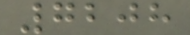7208
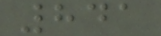841
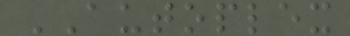AUTOPLEX
